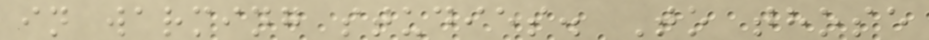in warming studies. To those
